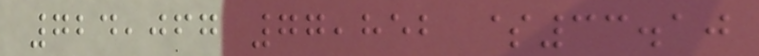724,067 77,852 $33.10
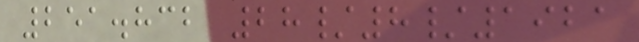251.832 28/8/1921
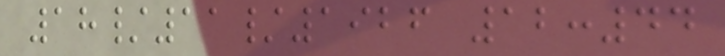18/11/1926 12:44
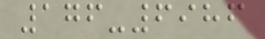176-6986
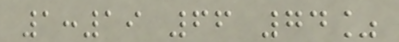1:19 66 74%
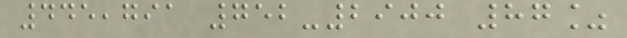445,791 752-2900 87%
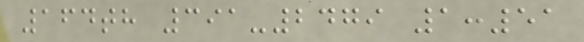164th 391-2479 1:51
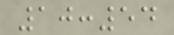10:54
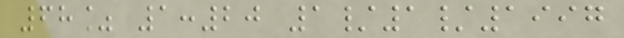68% 1:20 1/1/1997
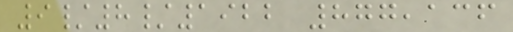9/8/1922 877,136
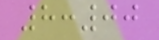8:00
